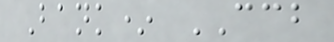Bank* CCB
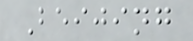Beijing
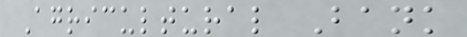Agricultural Bank
